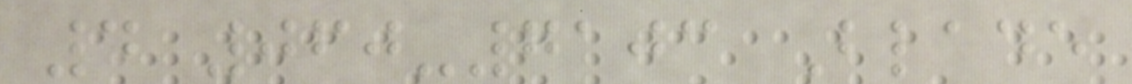4 060-7103 Blade
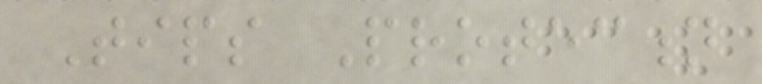Tips Protection
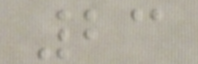23
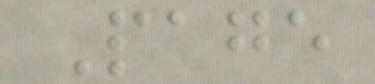Page
